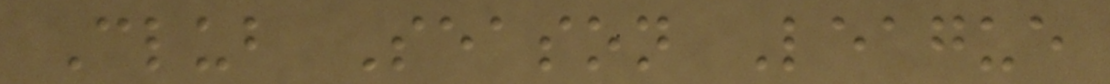Club Season League
